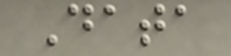Data
